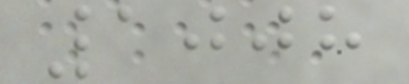1008
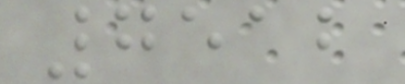7512
